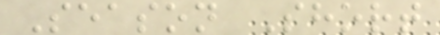Season Short
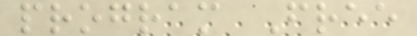program Free
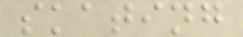skating
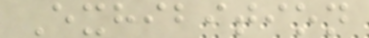Exhibition
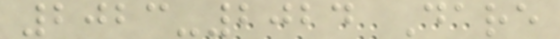2023-2024 Dare
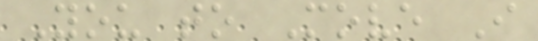You to Move I
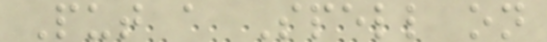Put a Spell on
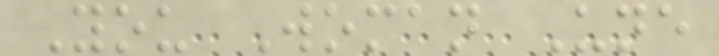You Woman Une
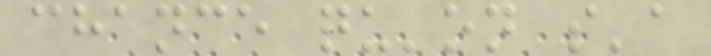chance qu'on s'a
